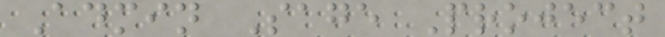Admin Sage Project
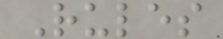Rules
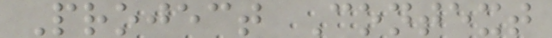Project Context
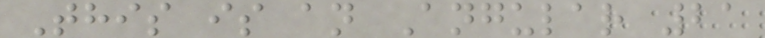This is an Angular 21
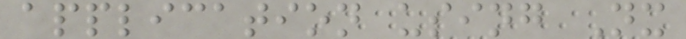application using Nx
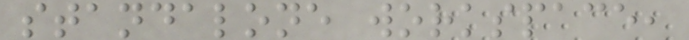standalone workspace,
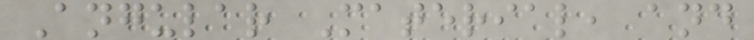Angular Material, and
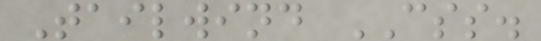Tailwind CSS.
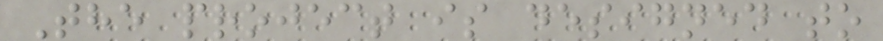The project is designed to
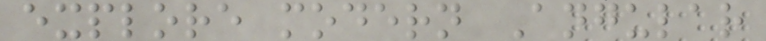explore modern Angular
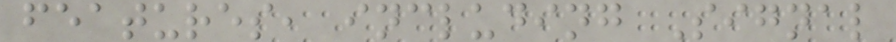features, including Signal
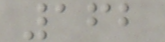162
